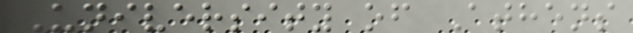University of Athens
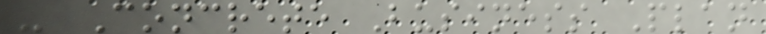- Concrete Business Plan
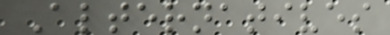Alternatives
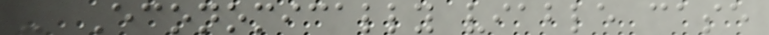- Economically viable case
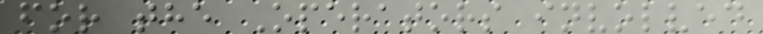for the Operators involved
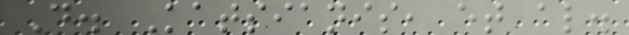D. Katsianis, et al.
